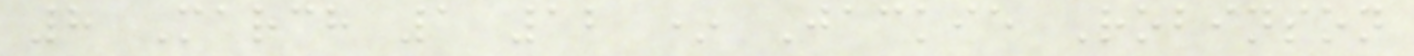8 March 1 12 * Jackie Robinson
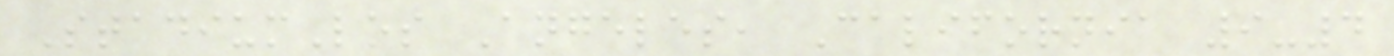StadiumLos Angeles, California 9-4
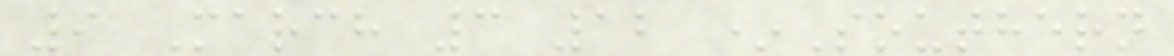9 March 3 12 *Southern
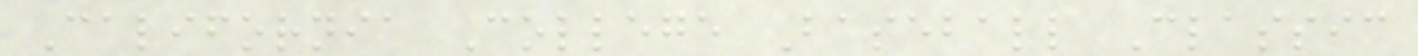California College Baseball Classic
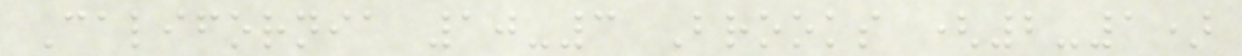California 10-3 Brooks (2-1)
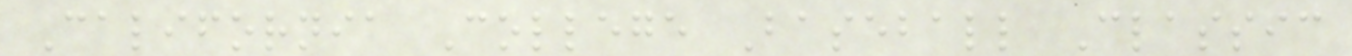California College Baseball Classic
